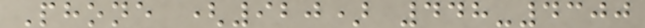Phone (920) 448-4300
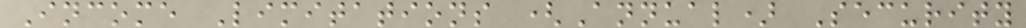Income Limitations (Annual) Security
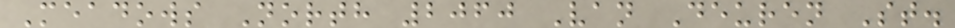Meadows North 2060 Van Deuren St.
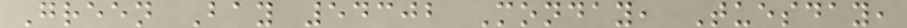Green Bay 54302 Monday, Tuesday,
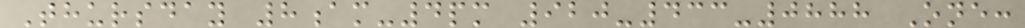Thursday 8am-4pm 920-433-0888 One:
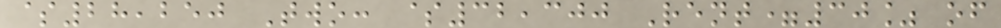$28,250 Two: $32,300 Rent=30% of
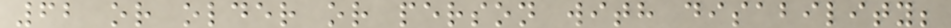62 or older or person with disability;
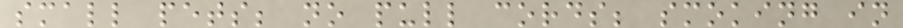small pets; no pull cords; smoking in
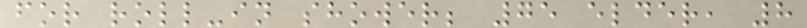for roll-in shower; 75 elder, 8
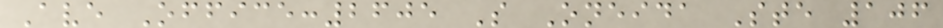Ave Office:2605 S Oneida Ste 106
